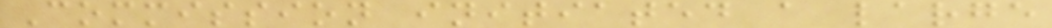Commission initiated a large
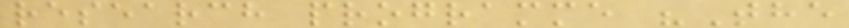research programme "The
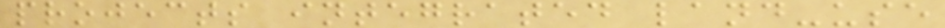projects integrated land-use
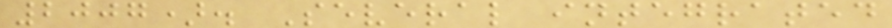2007). Several integrated
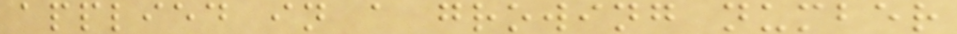applied in a growing number
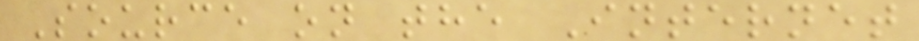Source on the Internet
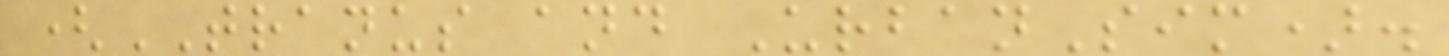(TRANUS and UrbanSim).
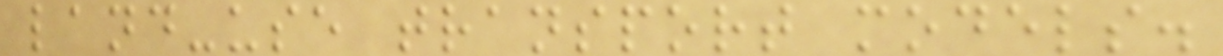land-use transport models.
